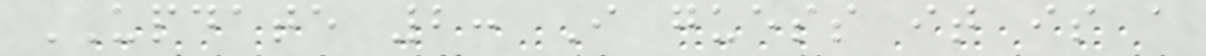UPDATE 2: I guess it is a
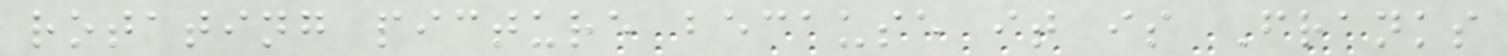rotating picture because it is Franks
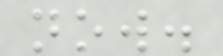now.
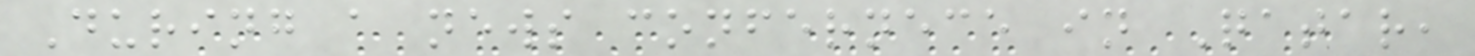During a news confernece in Qatar,
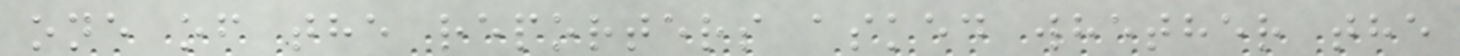one of the reporters asked whether the
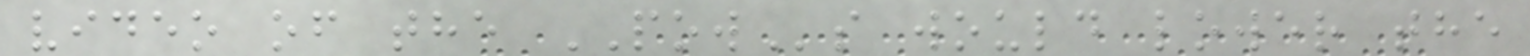video of the POWs would lower the
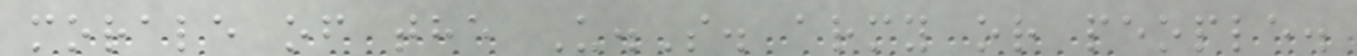morale of the U.S. army or people.
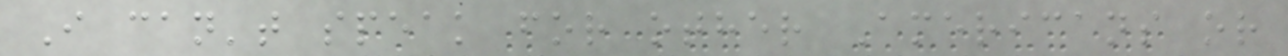I can't speak for other Americans or
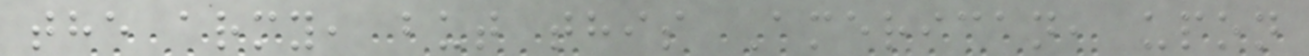the army, but this American, upon
